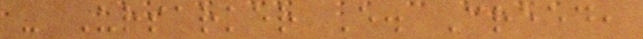- Ursarker E. Creed,
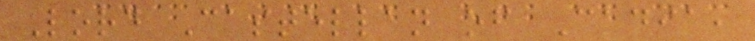Lord Castellan of Cadia,
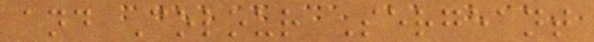and Colour Sergeant
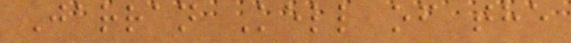Jarran Kell of the
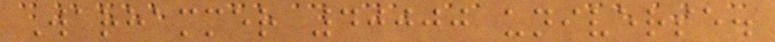Warhammer 40000 universe.
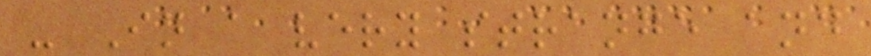- In a very strange and
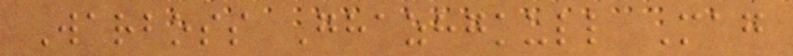Warboss Ghazhgkull Mag
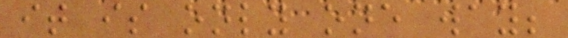it is only one way;
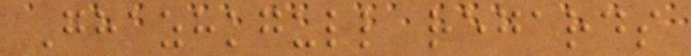Ghazhkgull regards
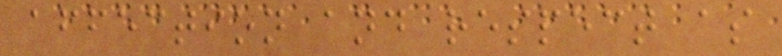affection and respect as
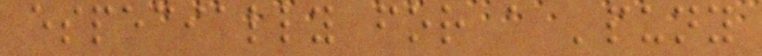especially for a 'puny
